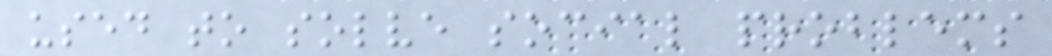used to solve social problems
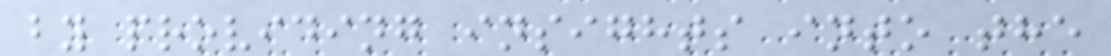by providing insights into the
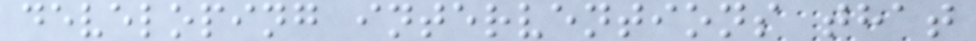developing interventions that
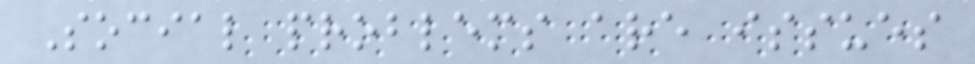Social problems are issues
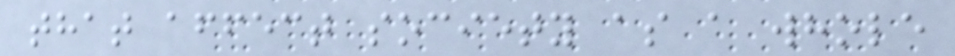that affect society as a whole
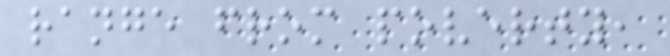range from poverty,
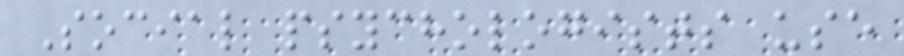Social psychologists use
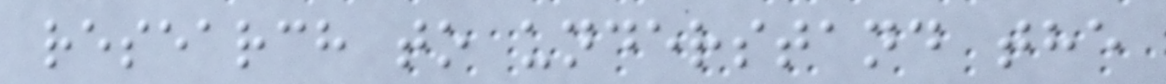research to understand the
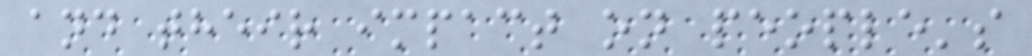and their impact on people's
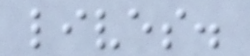lives.
